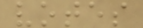votes
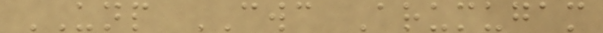UNP CWC Arumugam
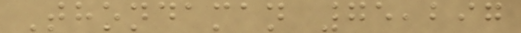Thondaman 75,297
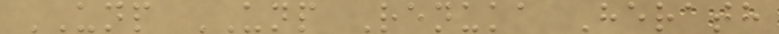UNP UNP Renuka Herath
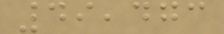49,473
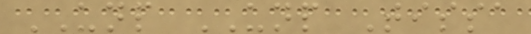UNP UNP Tissa
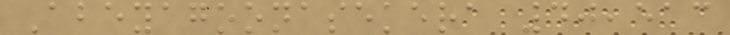Abeyagoonasekera 40,513
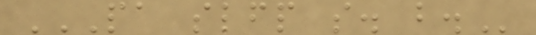PA SLFP S. B.
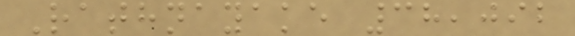Rathnayake 38,092
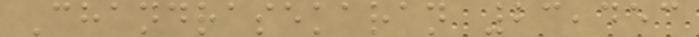Chandrasekaran 23,453
